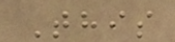This
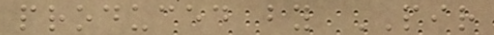produced by PIR
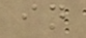in
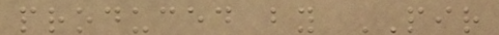produced by PIR
